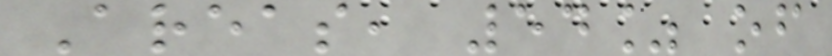Areas, 54% of
